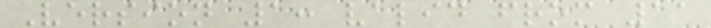Version 1: valid from 11
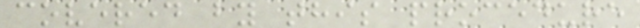covered by this procedure
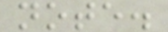note.
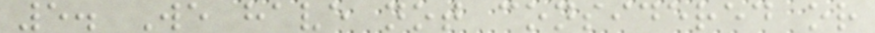5. We have not considered or
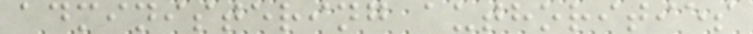administering authorities
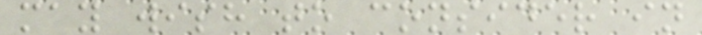may wish to consider in
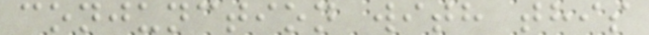conjunction with this
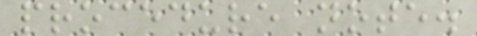procedure note.
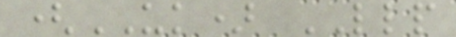(UK) LLP
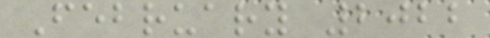February 2022
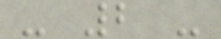- 2 -
